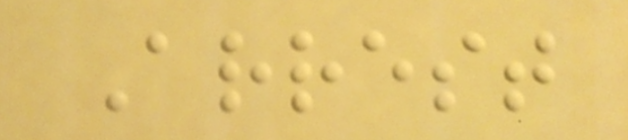Arrest
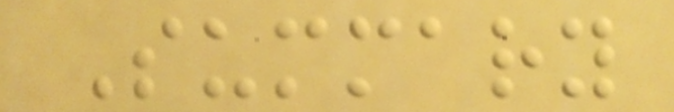Summary
